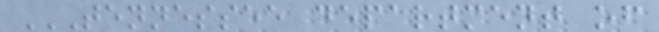TENNESSEE DEPARTMENT OF
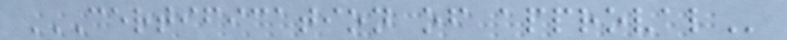CERTIFICATION OF APPROVAL
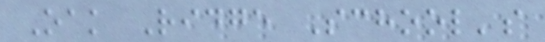Oak Ridge School's
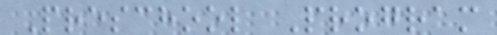Preschool Program
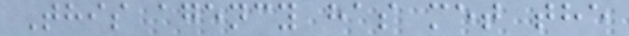This agency has met the
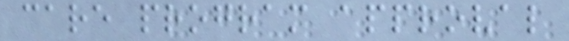care program approval
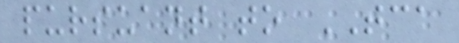pursuant to TCA
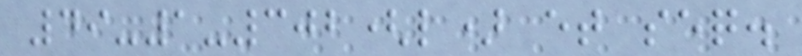49-1-302(l) et seq.
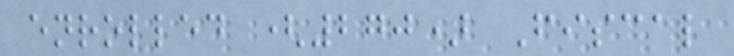enrolled (270) Fiscal
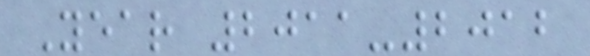Year 2011-2012
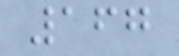167
